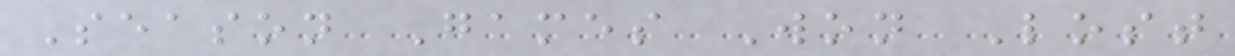Season Games Won Lost
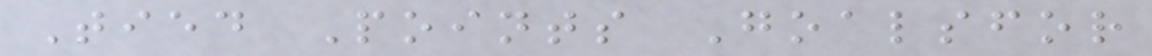Tied Points Goalsfor
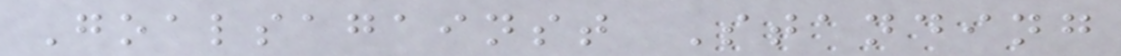Goalsagainst Standing
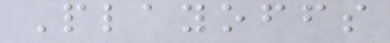Playoffs
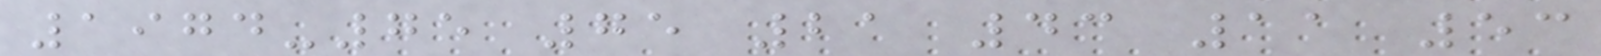1974-75 75 21 43 11 53
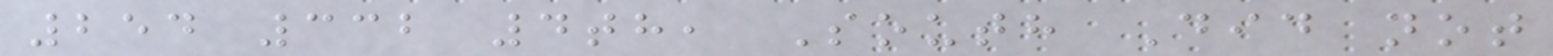254 332 4th, South Did not
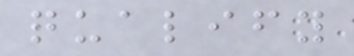qualify
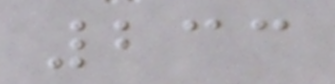233
